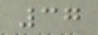37
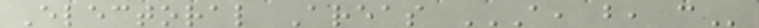Electoral Areas A, B, C
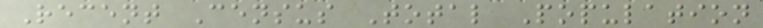Recent Census Total Population
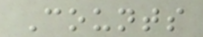Counts
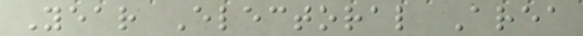Year Electoral Area
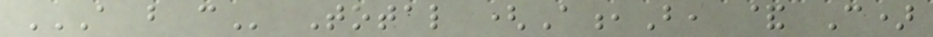A B C Total (A,B, & C)
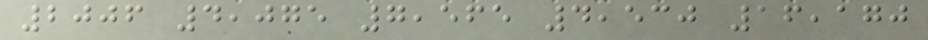2006 4,075 7,565 4,530 16,170
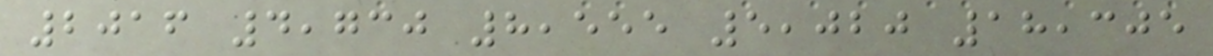2016 4,730 8,555 5,020 18,305
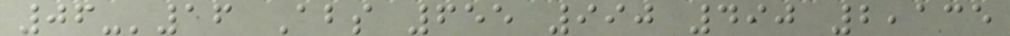06-'16 Abs 655 990 490 2,135
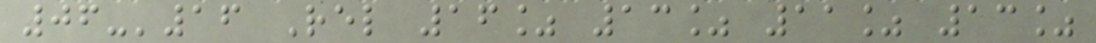06-'16 Rel 16% 13% 11% 13%
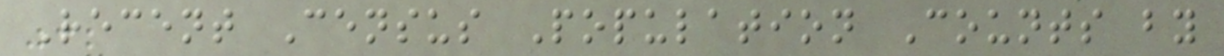Recent Census Population Counts by
